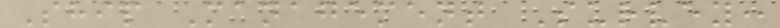Ship Management Survey:
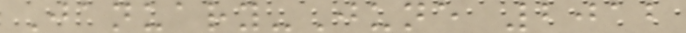January-June 2012
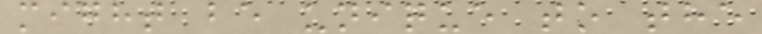might be unique to the
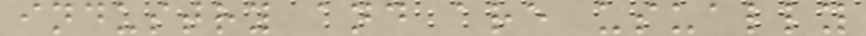industry and are usually
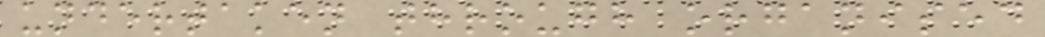undertaken through organised
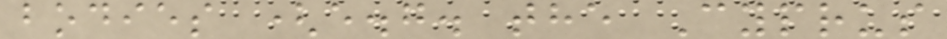bodies (e.g. the Cyprus
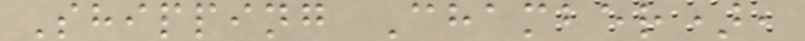Shipping Chamber),
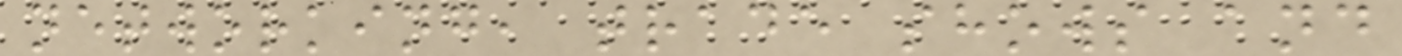networking, trade shows and
